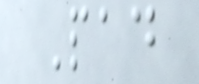Pad
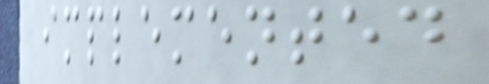implemented
